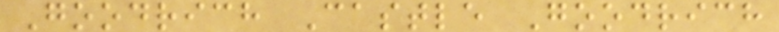Goodrich Castle Goodrich
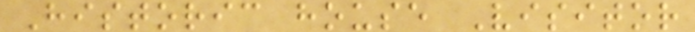Historic house Visitor
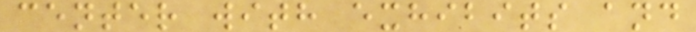center with exhibits and
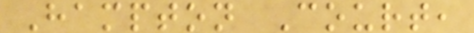Hampton Court,
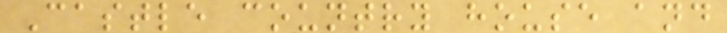Castle country house and
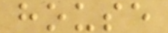house
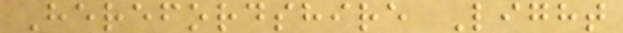Herefordshire Light
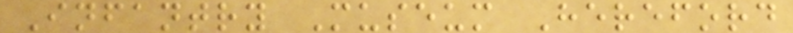Infantry Museum Hereford
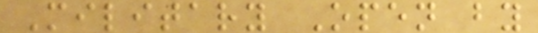Military Open by
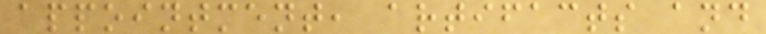appointment, artifacts and
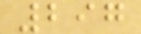297
